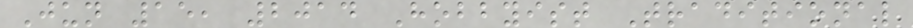Jun 15, 2014 Hobbyist Traditional
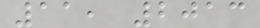11, 2013
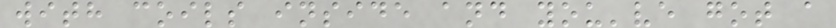with coils inside and you've got a
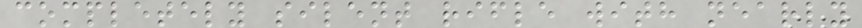completely silent rifle with nearly
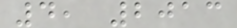4, 2013
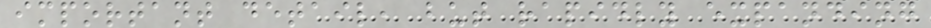important detail, but rapidly expanding
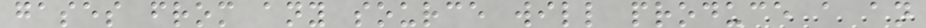gases from any source will produce a an
